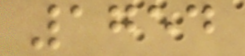1754
